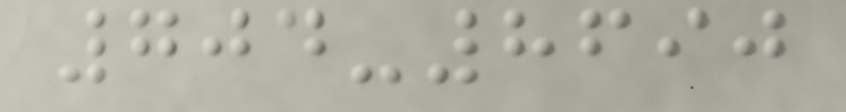704-8690
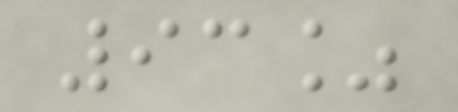93%
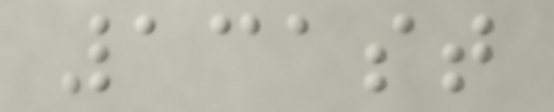131st
